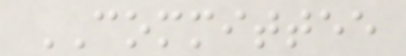COMMITTEE
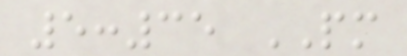5:35 PM
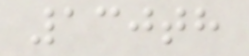130th
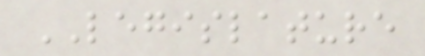LEGISLATURE
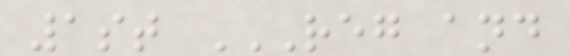1st REG AND
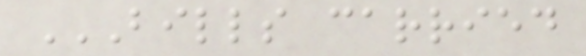BILLS CARRIED
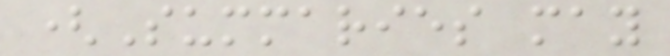(Summaries may
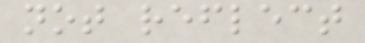not reflect
